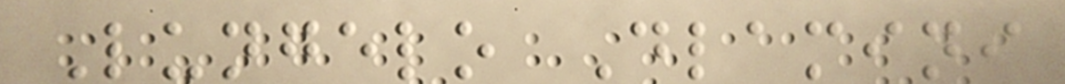Lungelo Dlamini
